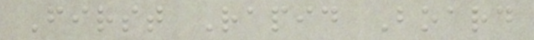First Rapid Board
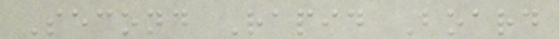Second Rapid Board
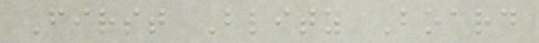First Blitz Board
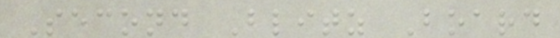Second Blitz Board
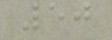50
